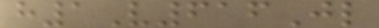h1V616Jl
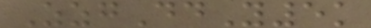ZzgDdY5k
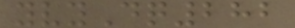yvyDq282
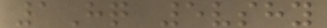1Hq 5vshy
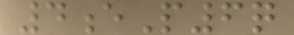4eP6q
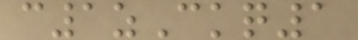c1zCkq1
